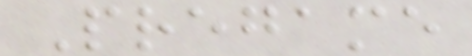Pregame
